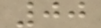00
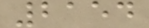2154
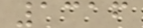1316
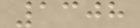1308
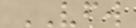VFW
